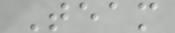Team
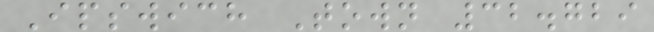Ipswich Town 32.729
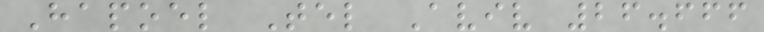Hapoel Tel Aviv 26.666
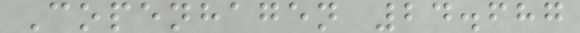Copenhagen 24.687
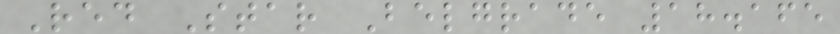Red Star Belgrade 18.165
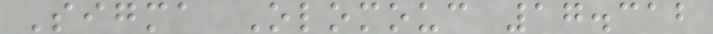Sigma Olomouc 17.312
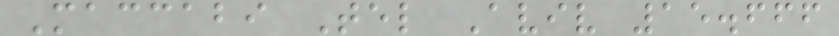Maccabi Tel Aviv 15.666
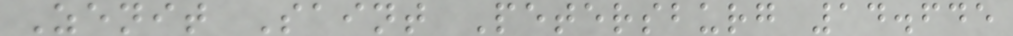Zenit Saint Petersburg 14.645
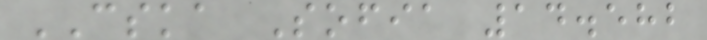CSKA Sofia 14.582
